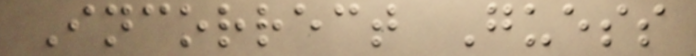Incorrect Guess
